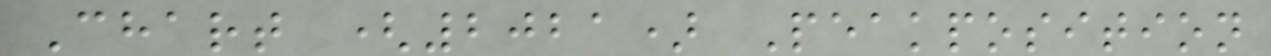Chart (2021) Peakposition
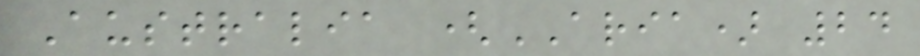Australia (ARIA) 24
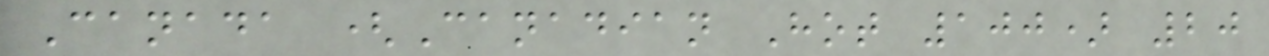Canada (Canadian Hot 100) 20
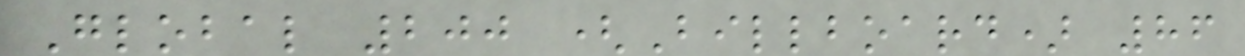Global 200 (Billboard) 86
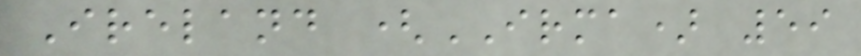Ireland (IRMA) 59
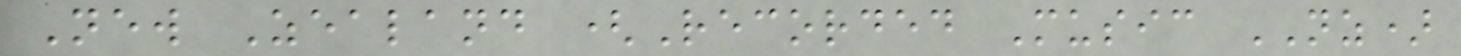New Zealand (Recorded Music NZ)
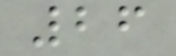26
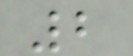2
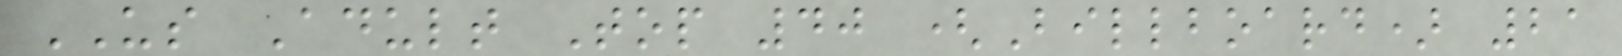US Adult Top 40 (Billboard) 21
